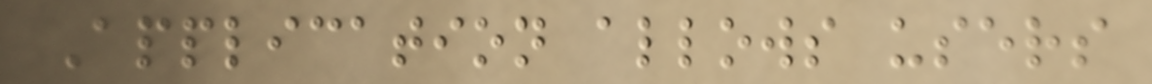Application allows users
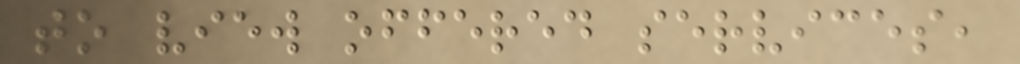to view offered services,
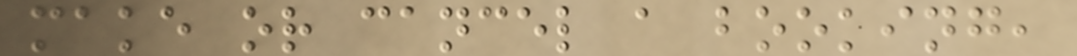make or cancel a booking,
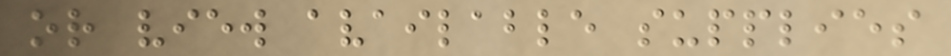or view available supplies
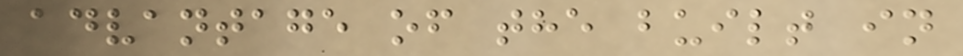advantage of the built in
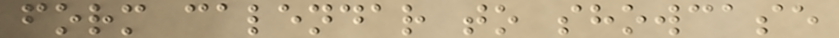form calendar to showcase
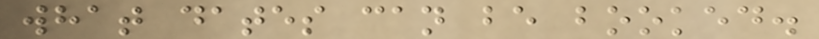what dates can be booked.
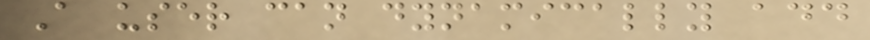A user can dynamically add
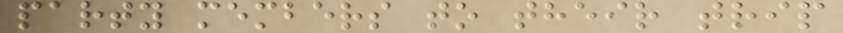party members to their trip
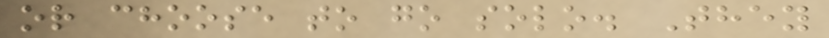or choose to go solo. They
